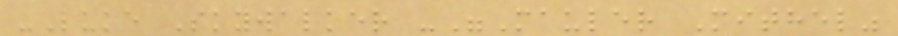-Luke Skywalker -"Mauler Mithel"
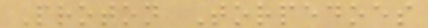Proton Torpedoes
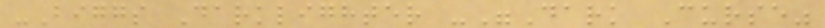-Biggs Darklighter -"Dark Curse"
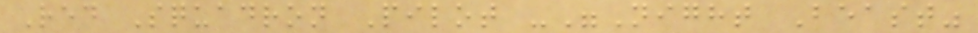Red Squadron Pilot -"Night Beast"
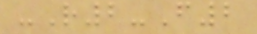-R2-F2
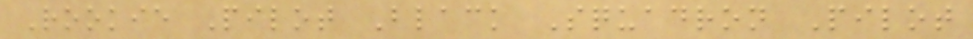Rookie Pilot Black Squadron Pilot
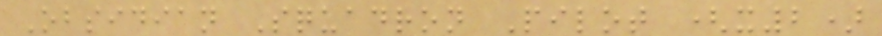Obsidian Squadron Pilot (x2)
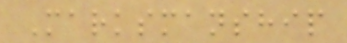Marksmanship
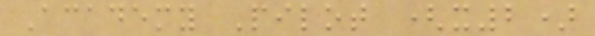Academy Pilot (x2)
